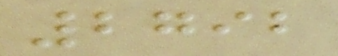2792
